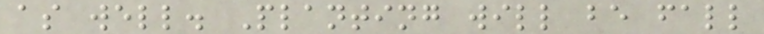as well. Planting will be fall
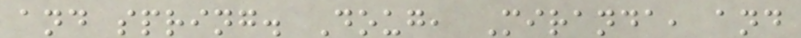and spring. Doug, Miranda, and
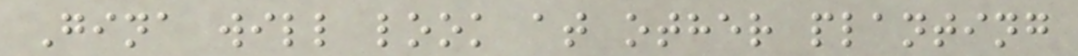Gina will look at other planting
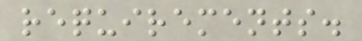requirements.
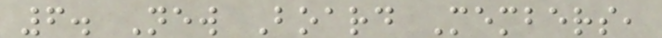6. New Board Members,
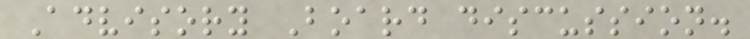Advisory Board discussion.
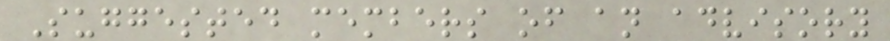Suggested members of an advisory
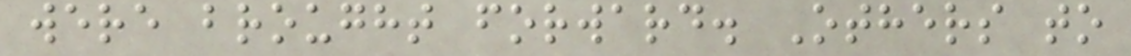were brought forward. Others to
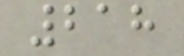218
